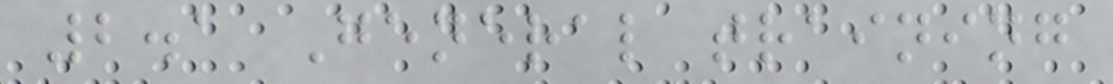2.1 General training
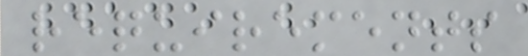requirements
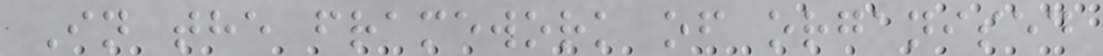In the framework of organised
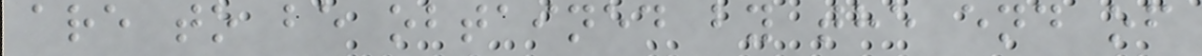are to be obtained by the end of
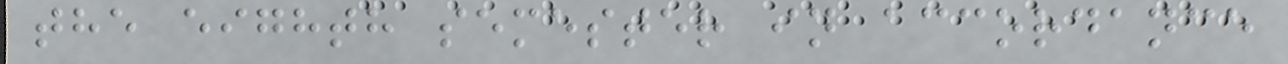the eighth semester in accordance
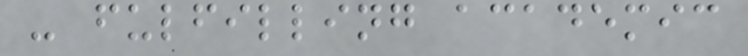- fulfilling academic
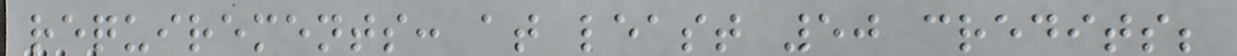requirements: at least 50 credits;
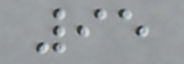95
